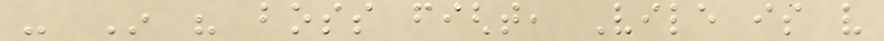- In his boss fight, Vile is very
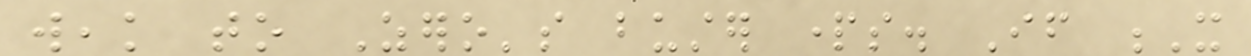weak to Zero's buster parts. If X
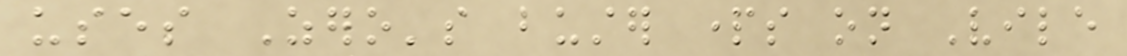uses Zero's buster parts on Vile
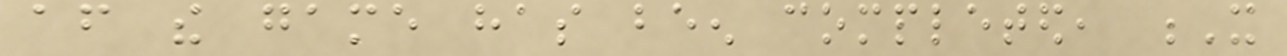after the game has been completed, X
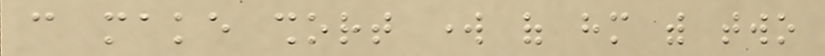can make short work of him with two
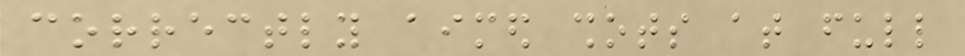correctly aimed shots at full
